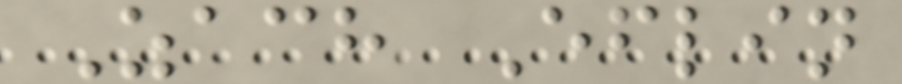Zach Eflin
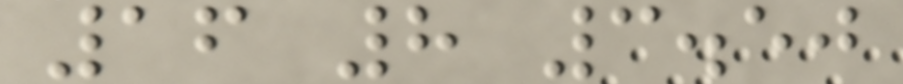16 8 3.50
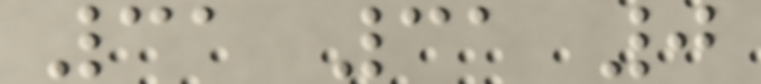31 31 0
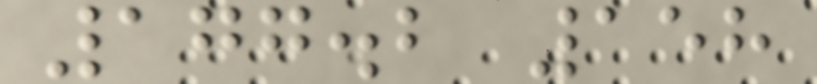177.2 158
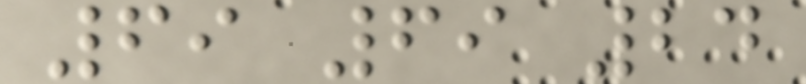69 69 24
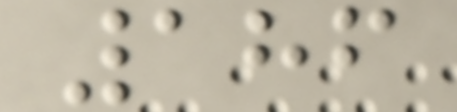186
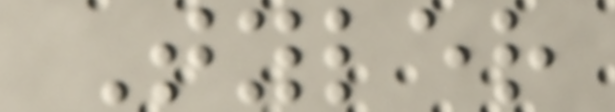Tyler
